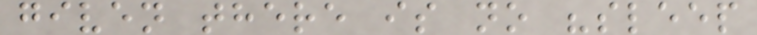given there is no "sleep
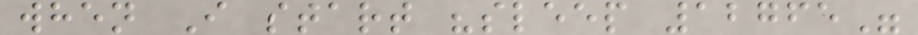when I start "sleep 12765"
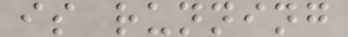is running
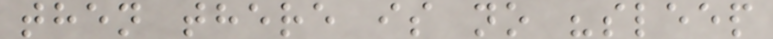then there is no "sleep
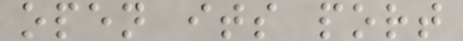open its port
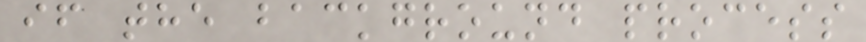if the background process
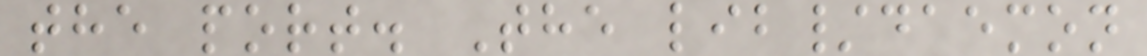the port. The lib/daemon
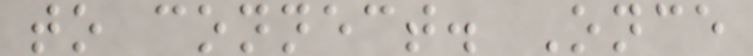to connect. Once
